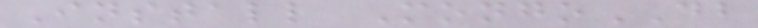Install MongoDB
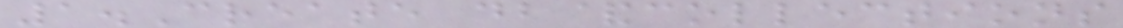1.Create db&collections
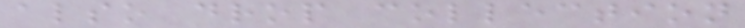also drop collection
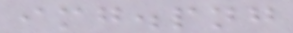img.png
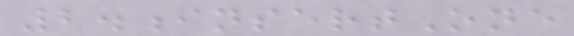2.insertOne
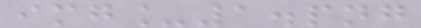img_1.png
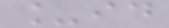_id
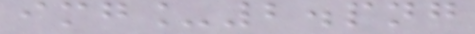img_2.png
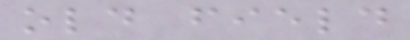old field
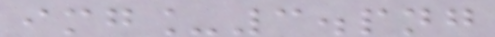img_3.png
